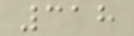318
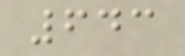643
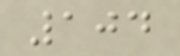104
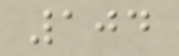104
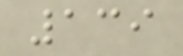139
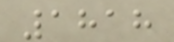1818
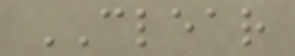CLEAR
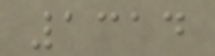1314
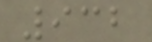932
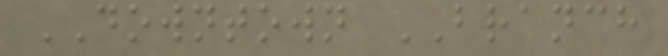DOWNTOWN BRANCH
